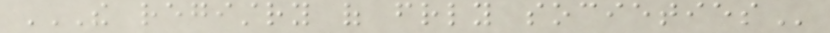THE REGISTRY OF FRIENDLY SOCIETIES
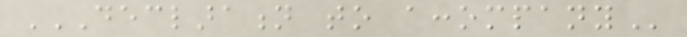DECLARATION TO ACCOMPANY
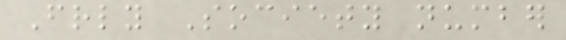Friendly Society number
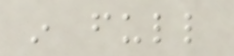in full
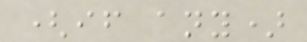(if any)
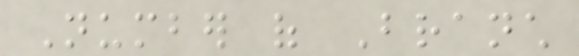Number of Branch
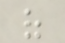of
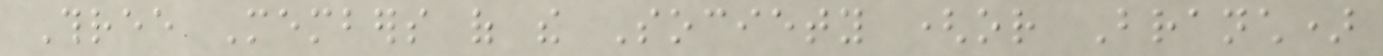Three Members of the Society (or Branch)
